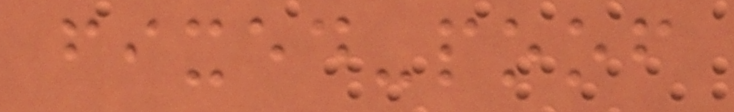fixed-poof
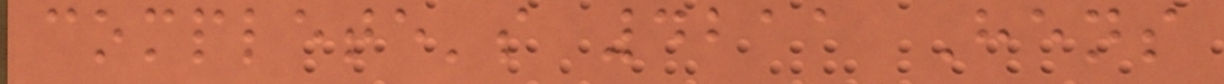complete's 4211 Hens
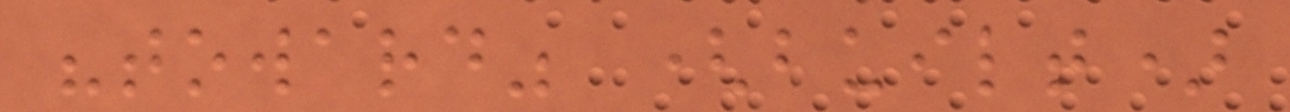"toward" (built)
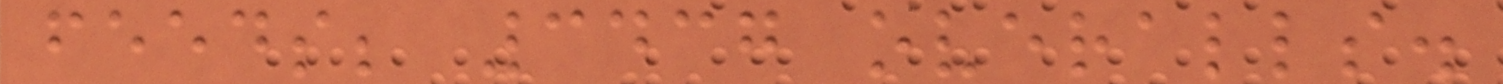feeds; 3437 overalls.
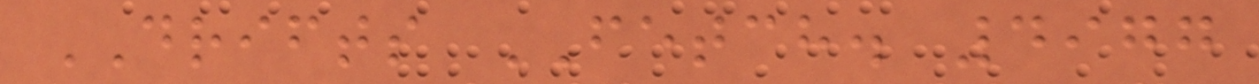DRIFTS FETCH. 4977
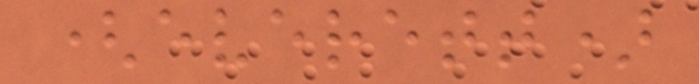(everett)
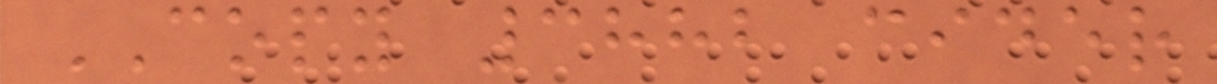COPY 3882 cider
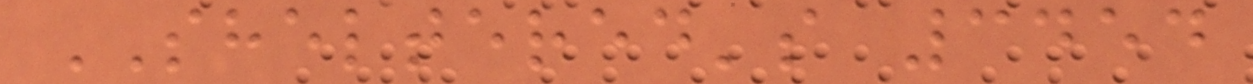SHELTERED's 3454
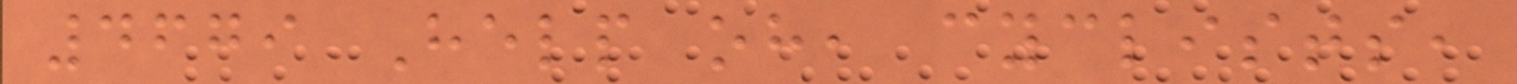4679 Help oh, cyclists,
